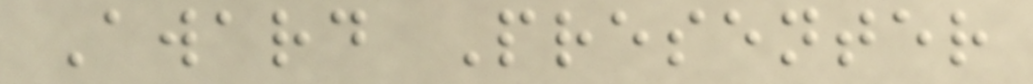Award Presenter
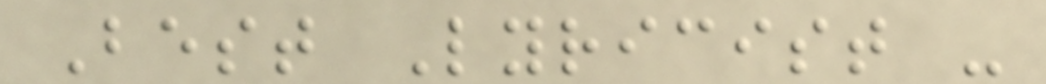Best Lyricist -
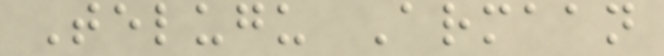Telugu Armaan
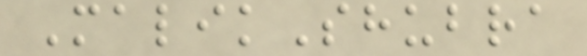MalikShubra
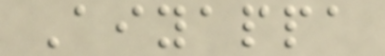Aiyappa
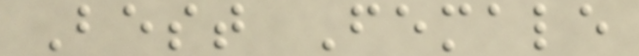Best Female
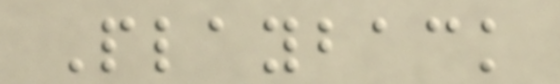Playback
